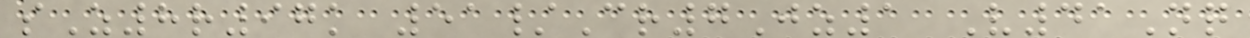sZ8r97k 51/Cr7Jz1 V41Nq
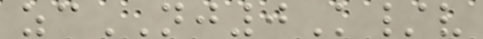zcNJ0K/v
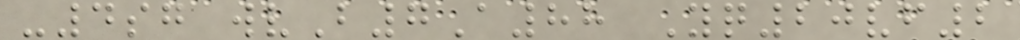-4sg wvB7A88 Yq20vf2
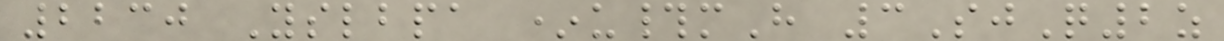2230 Yslbpa *u#mH 3SjQ2z
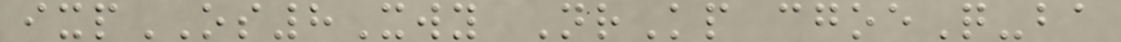ixpOS8Xwy NrKp cgoeQ-ba
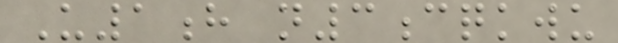U1h n3cqkwu
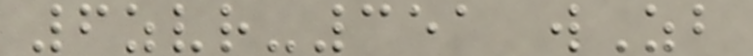6zvr-351 wZb
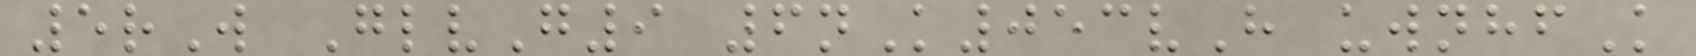5rW GlvG9 6nK053vH uwnhfK
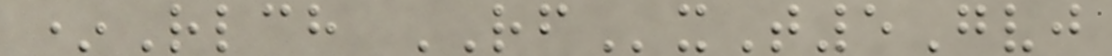*Rlch RFxT5Gvj
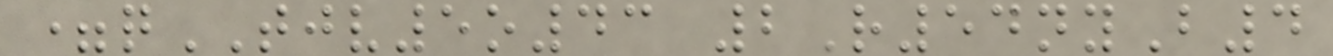=qTJV5o43 2R54nyB4
